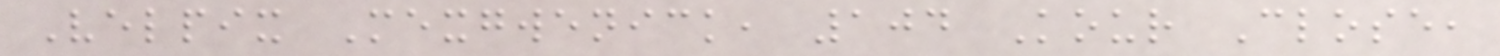Velpix Mexgwenick, 104 Kour Close,
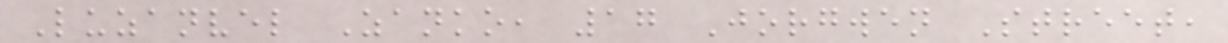Luzanvel Zanko, 17 Jorgwen Street,
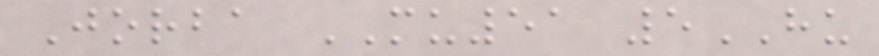Jorba MU51 5HU
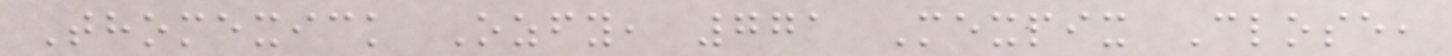Thomexick Ozfy, 771 Mexpix Close,
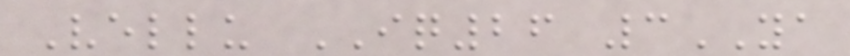Vellu IQ26 3YA
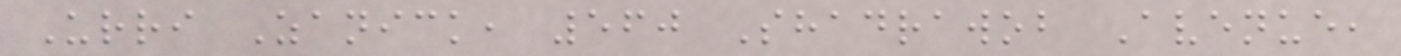Urri Zanick, 560 Shadrawob Avenue,
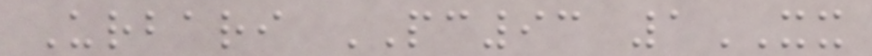Urbari PC93 1XX
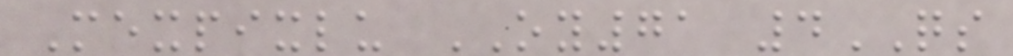Mexpixlu OY71 4QS
